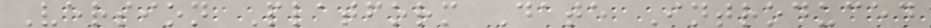Version Platform Date Introduced
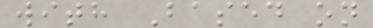with Based on
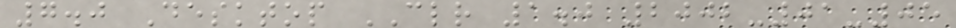7.0 Desktop CLR 1.0 2002-01-05
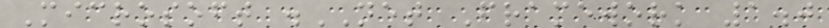Microsoft .NET Framework 1.0
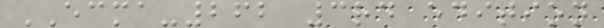ECMA-262 3rd edition
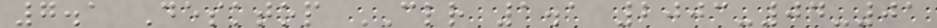7.1 Desktop CLR 1.1 2003-04-01
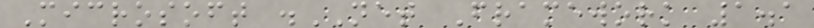Microsoft .NET Framework 1.1
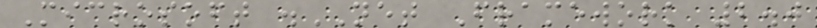Microsoft .NET Framework 2.0
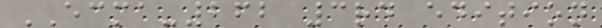ECMA-262 3rd edition
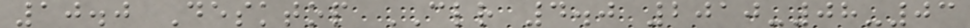10.0 Desktop CLR 4.0 2010-08-03
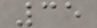35
